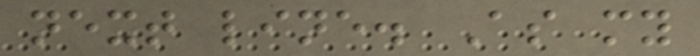next line. As my
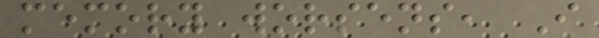memory worsens, I
